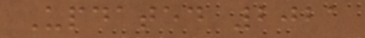Updated 2021
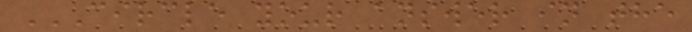CIRCLE YOUR ANSWER IN THE
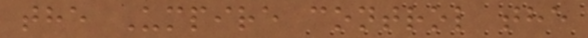the Umpire control the
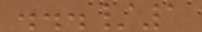.../1
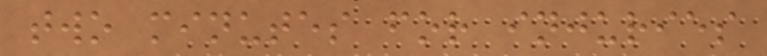two minutes for injuries
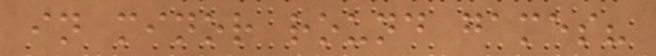in minor round games?
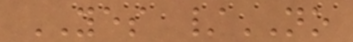YES /NO
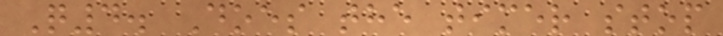Q4. Does the timer stop
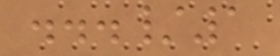.../1
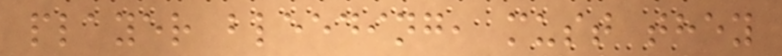player bleeding, must they
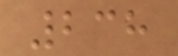238
